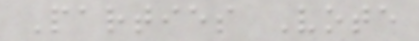Parties Vote
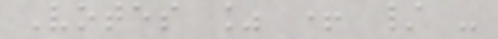Votes % + / -
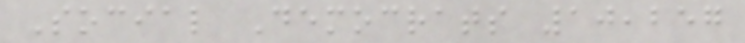Social Democrats 10,257
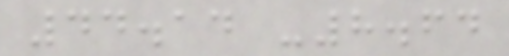44.14 -8.64
